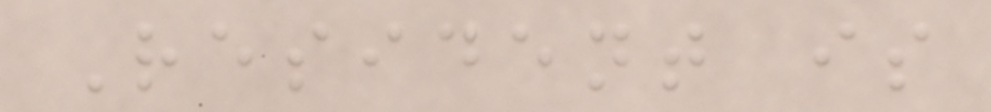Resident is
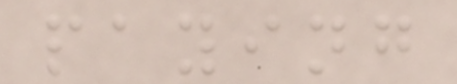paying
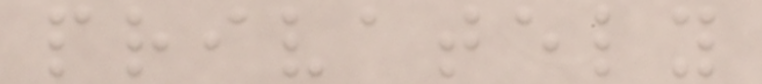privately
